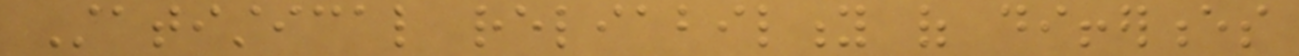Statistical reliability of differences
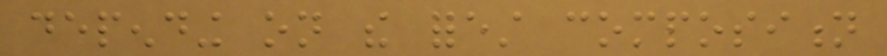depending on the forest composition
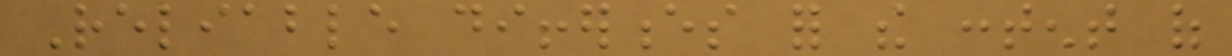Reliable differences for the content of
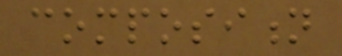composition
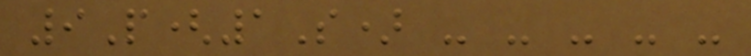9P(1S) - - - - -
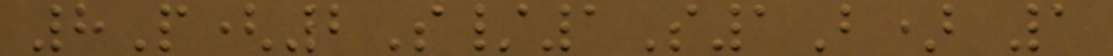8P(2S/1S1B) 1
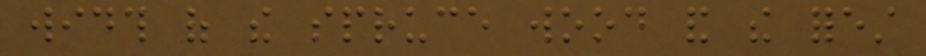width of the spruce wood and the forest
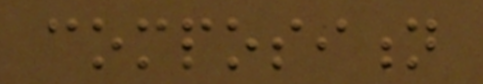composition
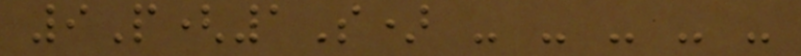9P(1S) - - - - -
